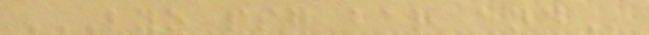LYO PSG BAR AND
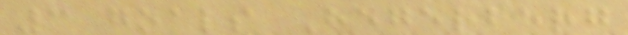3 goals Hegerberg
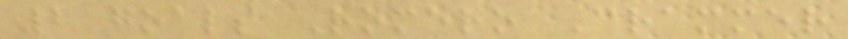2 goals Romero Crammer
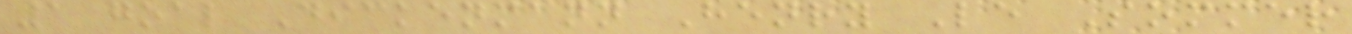1 goal Dickenmann Henry Le Sommer
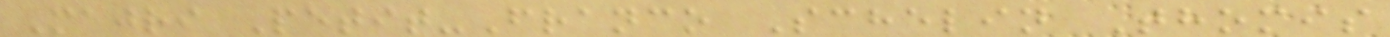Majri Petit-Franco Schelin Thomis
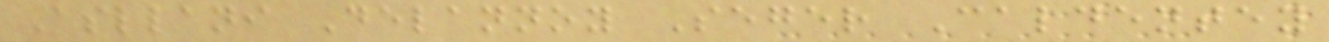Asllani Delannoy Seger Caldentey
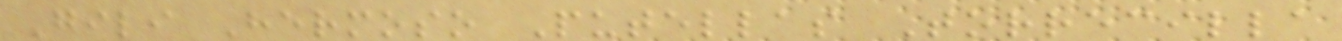Gili Hermoso Putellas Torrecilla
